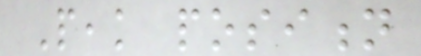Peak position
